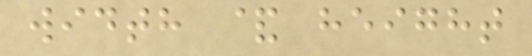width & height
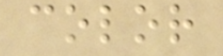color
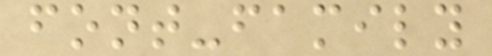font-family
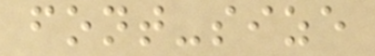font-size
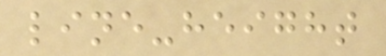line-height
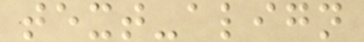text-align
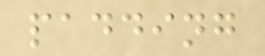padding
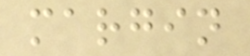margin
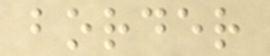border
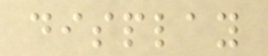display
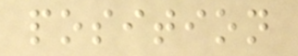position
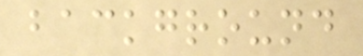background
